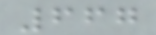667
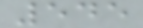545
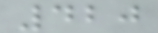420
